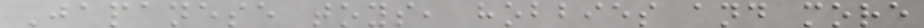Japanese toys, hobbies and more
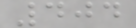404
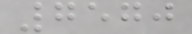7570
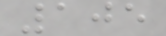105
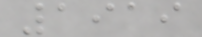1919
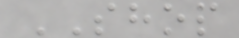SHOP
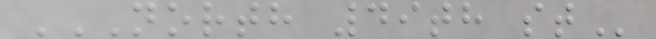NORTH 49TH ST
